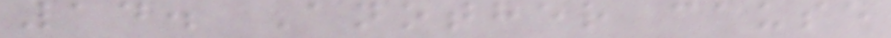14. Another cause
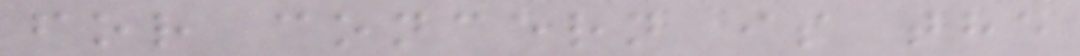for concern is the
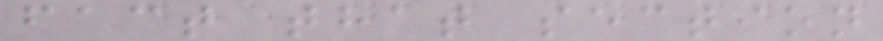fact that section
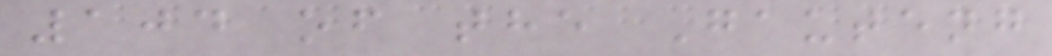104 of the Gauteng
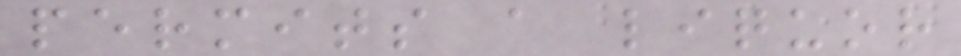permits a liquor
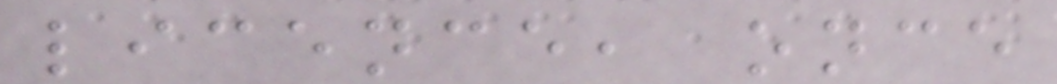licence, once
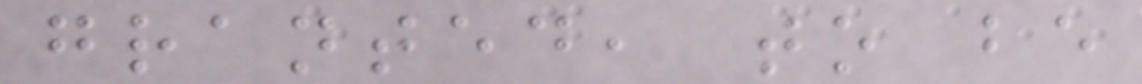granted, to be
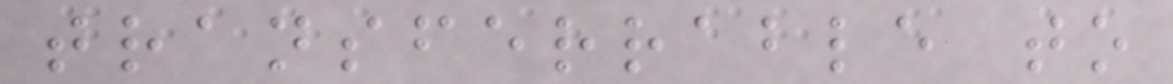transferrable to
